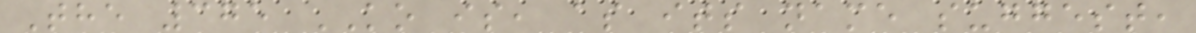The 375 KO is, as its name suggest,
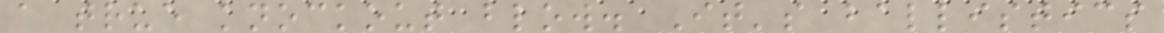a true knockout blow. It's ballistics
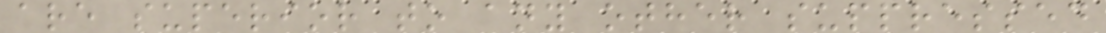are superior to any other suppressed
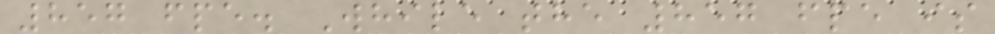857 fpe. While the 857 fpe is
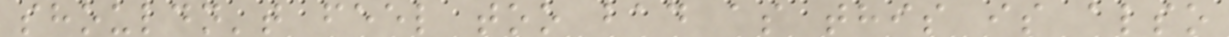shouldn't feel too bad as this is also
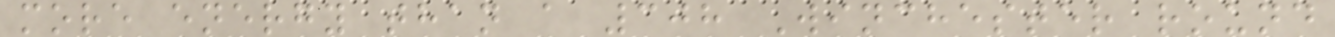more energy than a 308 Winchester round
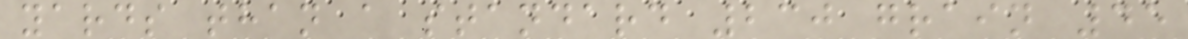yards than a standard 230 grain 45
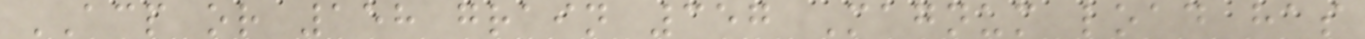ACP or 158 grain 357 Magnum load has
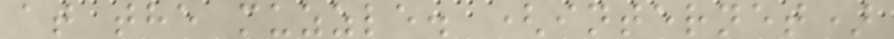at the muzzle. (internet)
